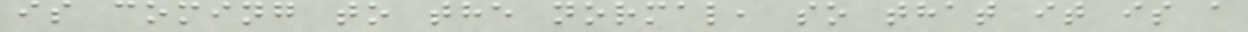is coming to the normal, so that it is a
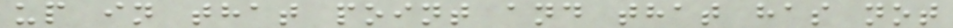up in that point and that has not
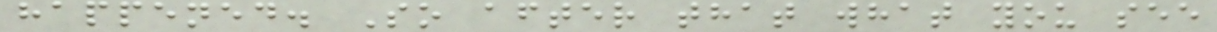happened. So after that what you see
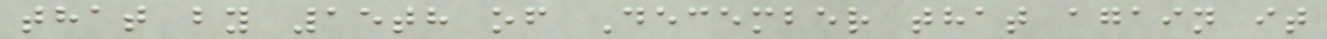that by 15th of December that again it
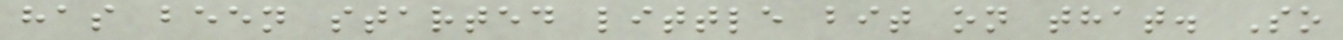has been started little bit on that. So
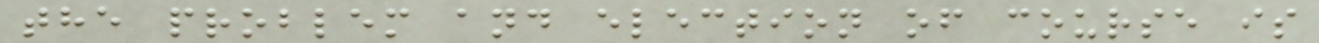the problem and election of course is
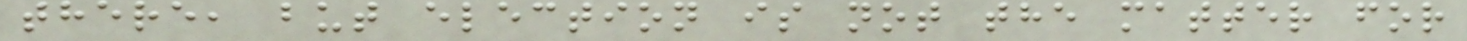there, but election is not the matter for
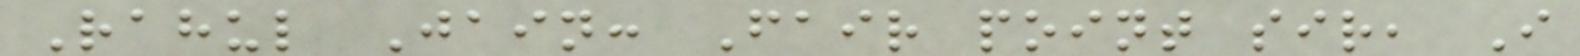Rahul Jain: Fair point sir, I
